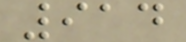914
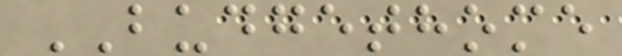BUDGETHOME
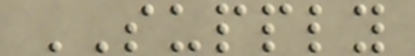SUPPLY
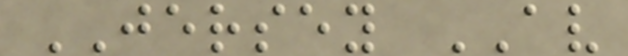JERSEY AV
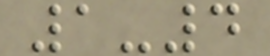1-4
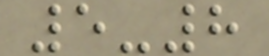5-8
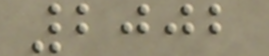2002
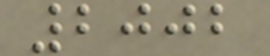2002
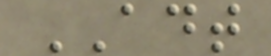ADT
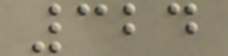324
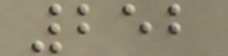252
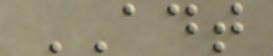ADT
